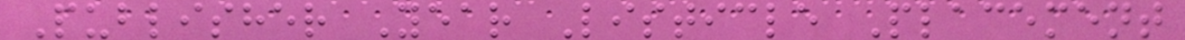Publisher Year Listicle Placement
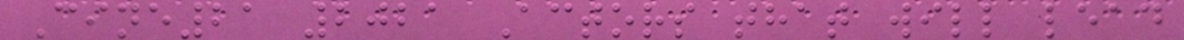Cine21 2021 Actors that will lead
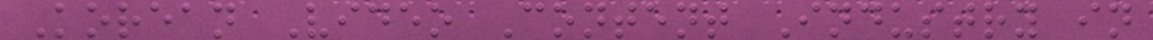Korean Video Content Industry in
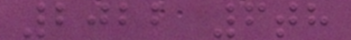2022 6th
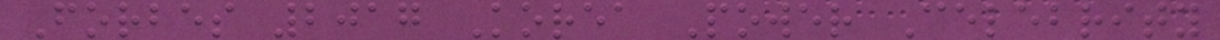Forbes 2017 Korea Power Celebrity
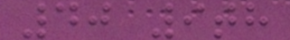40 9th
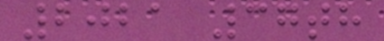2021 37th
